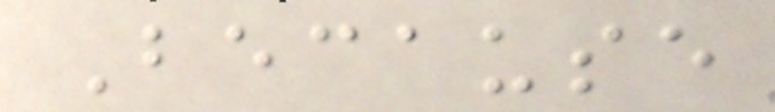Because
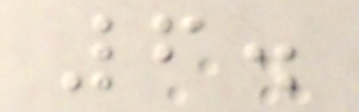6.
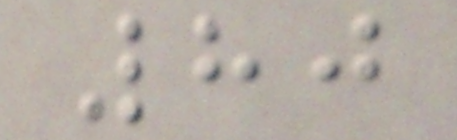80
